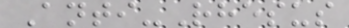Anti-Rhesus
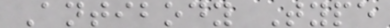Antibody Type
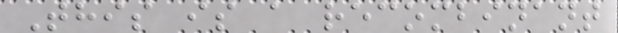This is a recombinant
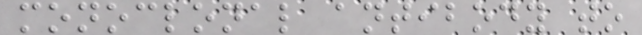monoclonal antibody to
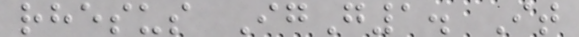rhesus IgG1. It
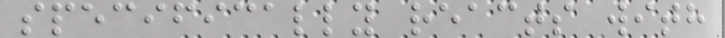specifically reacts with
